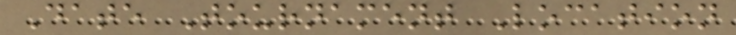Date Tournament Location
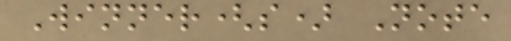Winner(s) Note
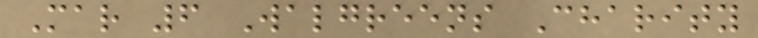Mar 6 Walgreens Charity
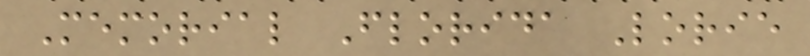Memorial Florida Lorie
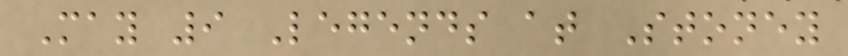May 9 Legends at Stoney
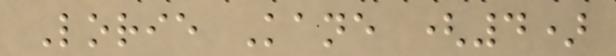Lorie Kane (4)
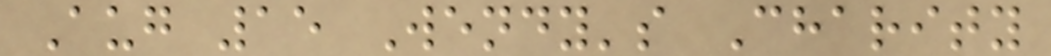Aug 15 Wendy's Charity
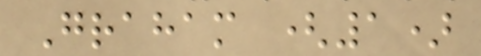Graham (1)
